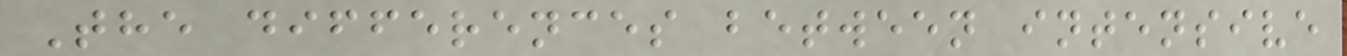The differences between intensive
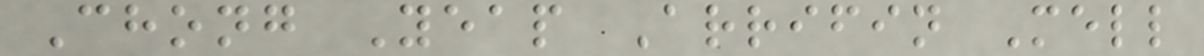Chong Yeap Arrifin Mell
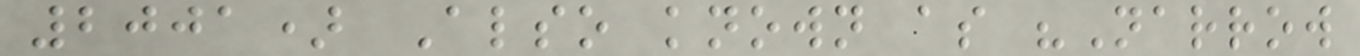2001) Also known as "Narrow
